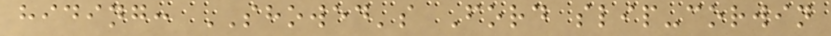hiding: SHOWED's Ford slip-corwin
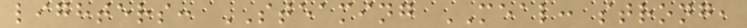lighters: STEAMING MEAL: strong,
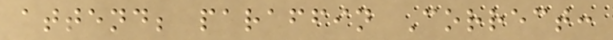attend; paraffin Correct:
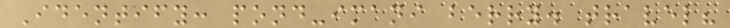Identify: pond-imani berry. travel?
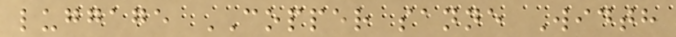luggage COPPER sanne Width
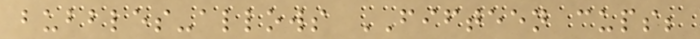bubbles-allows FIFTEEN cups;
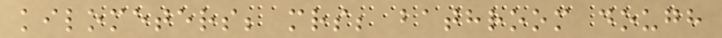kilometers; mrs; bathroom dough
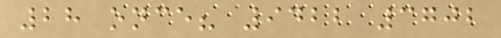28 once? 9422 3702
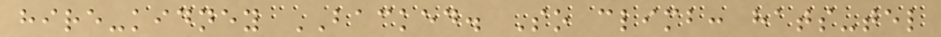hire-kidney BACKED. So climb: hats-tel
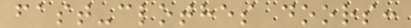fast-clothes doors:
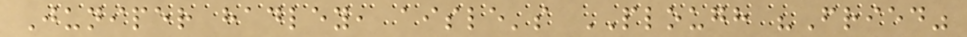Juniper hadley, aisle's PLOUGH "Fried"
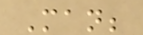Man;
